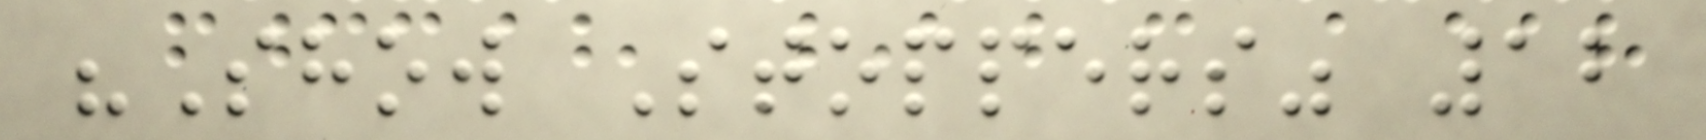"Show Stoppers" 12
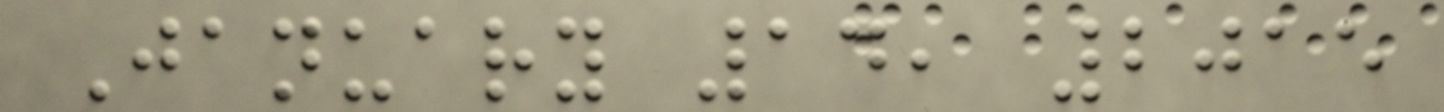January 14, 2015
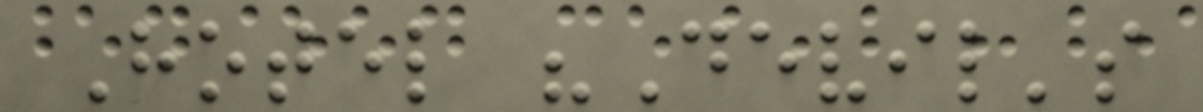Hotel "Devil's
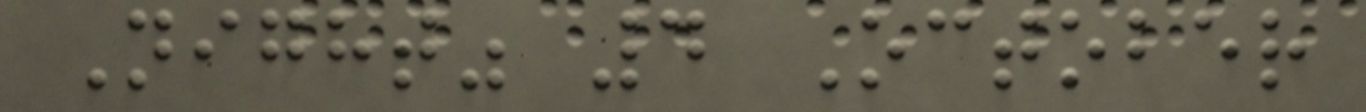Night" 4 October
